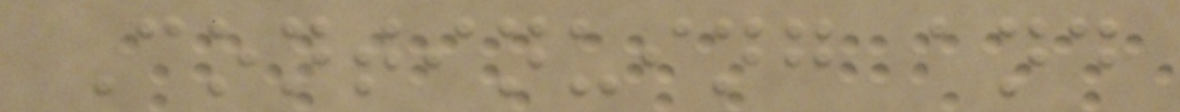Continuing and
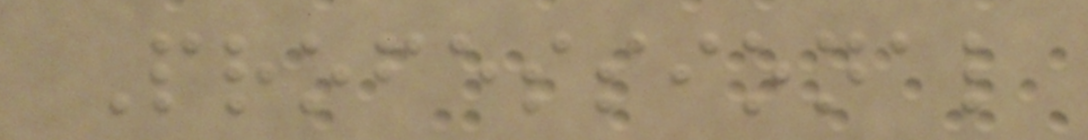Professional
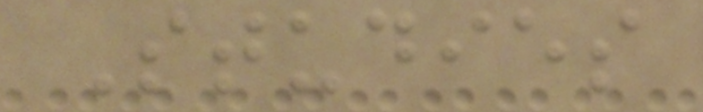Studies
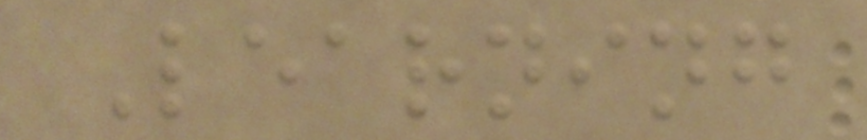Learning
